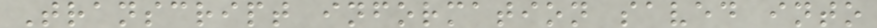Transcript information saved into
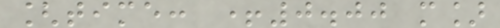[time: +0.00 m]
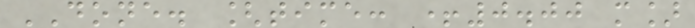DONE. [time: +0.00 m]
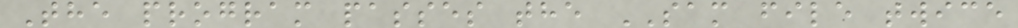The program passes the SAM file twice
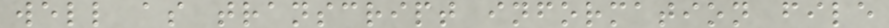well as transcript information file
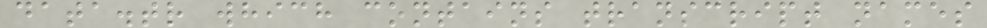data.tr which contains transcript names
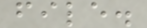file.
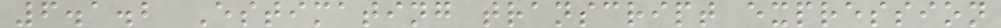6.1.2 Estimating transcript expression
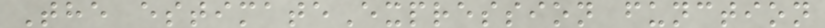The estimateExpression function
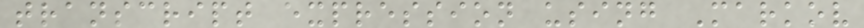transcript expression using Markov
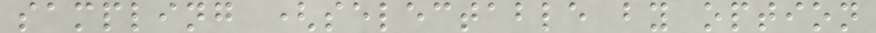sampling (selectable by option
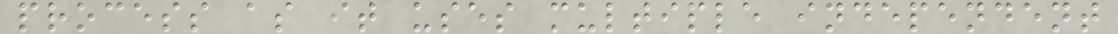process as it uses multiple independent
